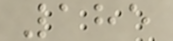185
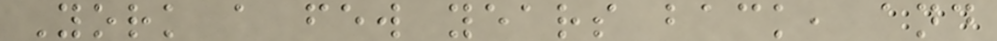York a few years back, and
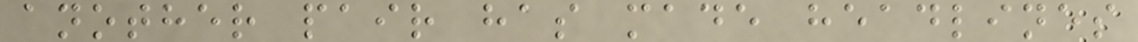another pair has made headlines
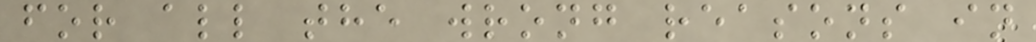for all the wrong reasons in
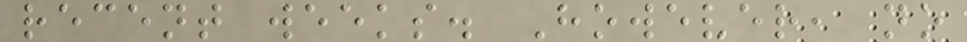recent weeks. However, no
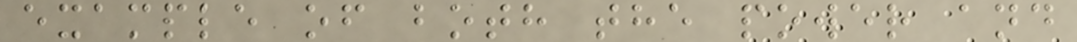example of both the power and
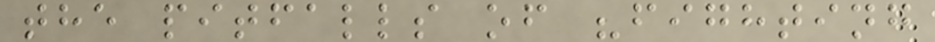the pitfalls of "fighting
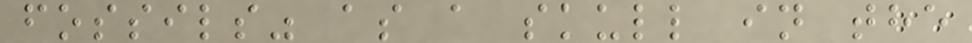fossils" as a skull in the
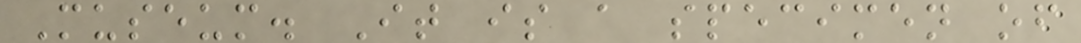Museum. It is a specimen of
